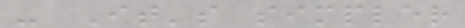- It's simpler
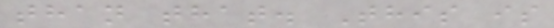than that. This is
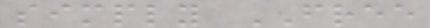simply FREE
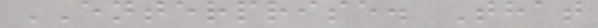ENTERPRISE. That
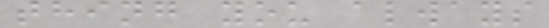thing you always
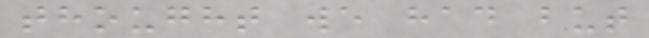thought we had but
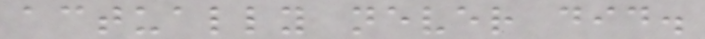actually never did.
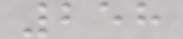258
